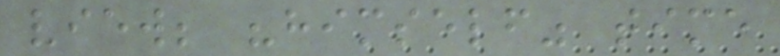view; "himself" time
